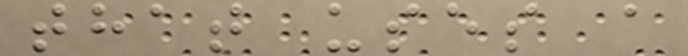that uses a
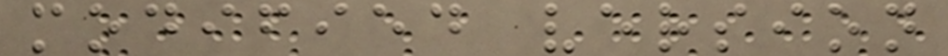modified version
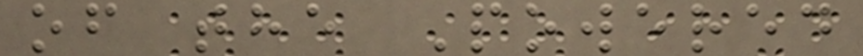of the Powered
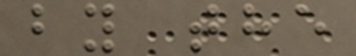by the
